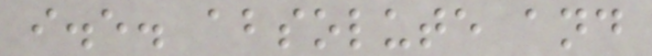i.e. absolute and
